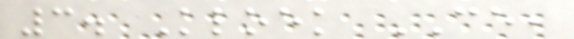3. Kloek CE,
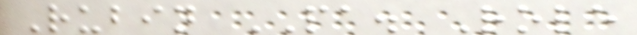Rubin PA. Role
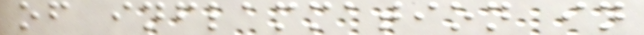of inflammation in
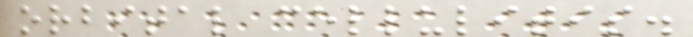orbital cellulitis.
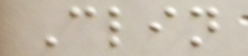Clin
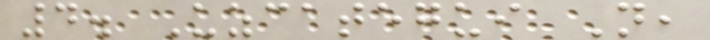4. Uzcategui N,
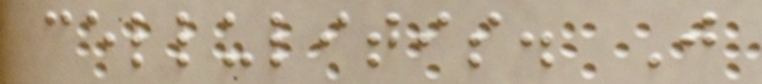cellulitis. J
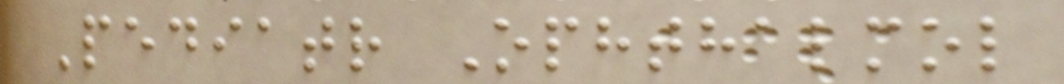Pediatr Ophthalmol
